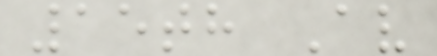15th Av
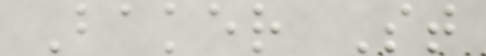Baker St
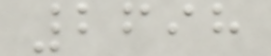2698
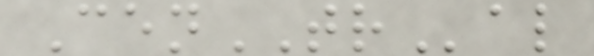CenTRal
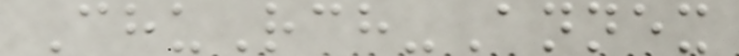ChuRch-Annex
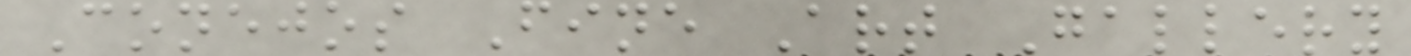Conejos Fine Art Gallery
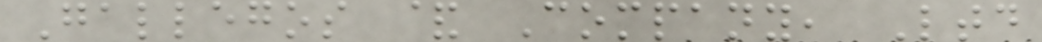Gallegos & Company, Ltd
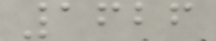1626
